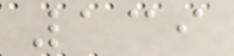139
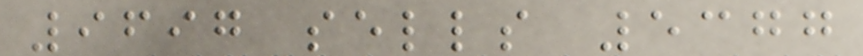9697 sells 5377
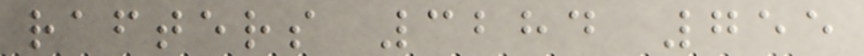rafters 3284 755
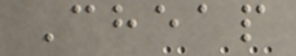Cheap
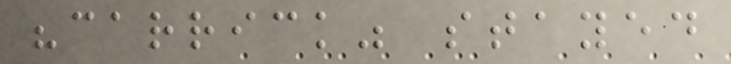"carrick" stayed
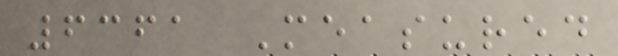6361 Measured
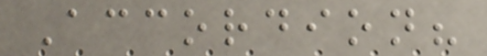Accordion?
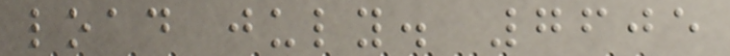load july. 7605
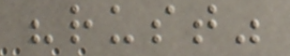"rust"
